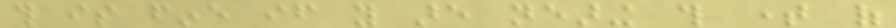this is fine if you are nearing this time of
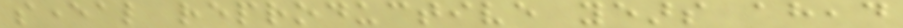several reproductive years ahead
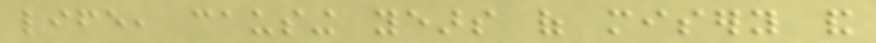life, causing years of misery and
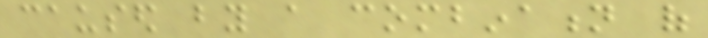caused by a combination of
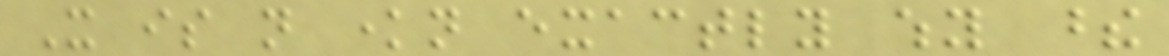It is not known exactly why these
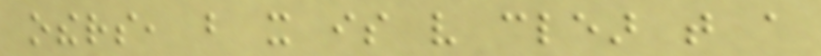others, but it is very clear that a
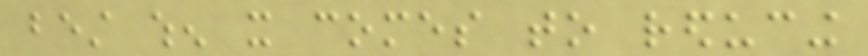best when it comes to reducing
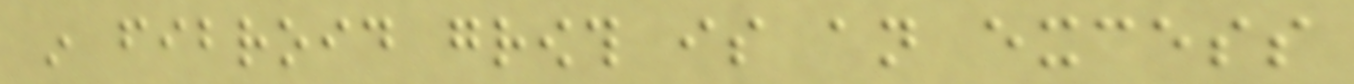in fibroid growth is an excess
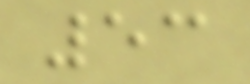53
